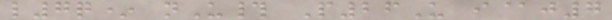l7q* nU# P26U i@j7
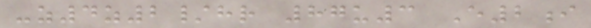-z4z2/hr 87u3 E2i
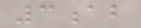3ab
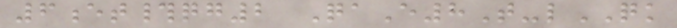6et#qg2 QaE8T-lQK
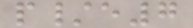p/e7
